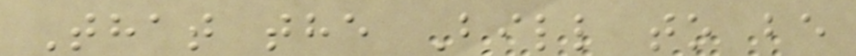That the Bill to be
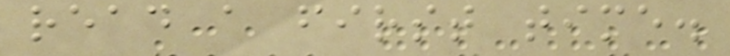read a first time.
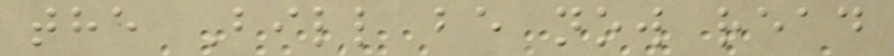the Bill be now read
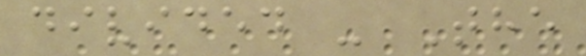divided - The
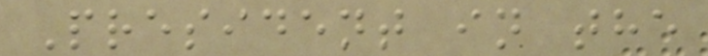President in the
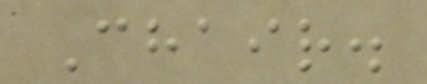Chair.
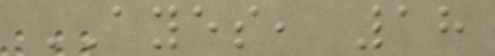AYES, 18
